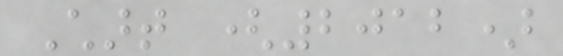Chart (2012)
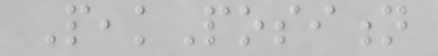PeakPosition
